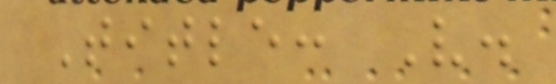Title: V.
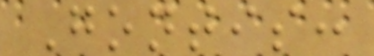Gontis:
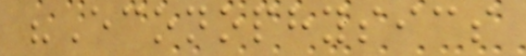"Econophysics
